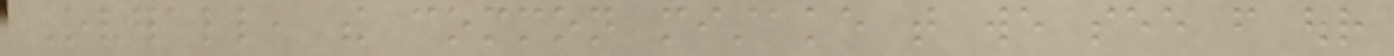Overall, the common mistake that we see from our
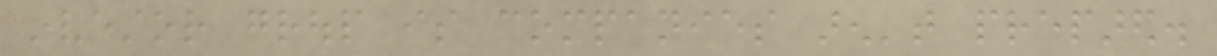investor group is companies aren't prepared.
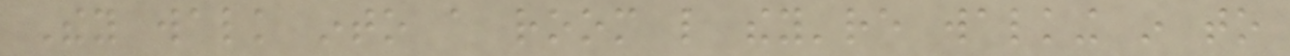They walk into a room like they're walking in to
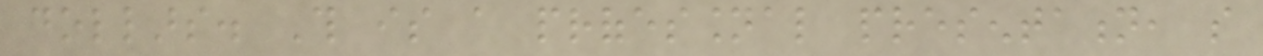dollars. This is a professional presentation, so
